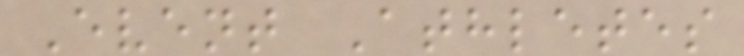Event Athletes
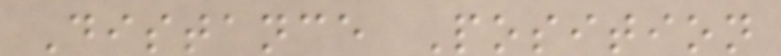Distance Position
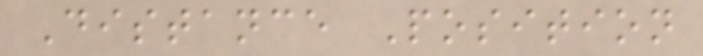Distance Position
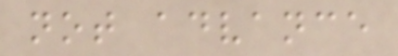not advance
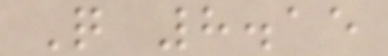Q 8.15
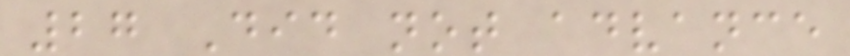27 Did not advance
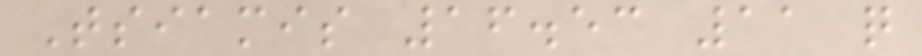Tsiamis 16.53 11 q
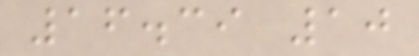16.39 10
